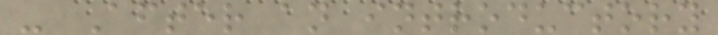- After an introductory
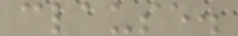clause.
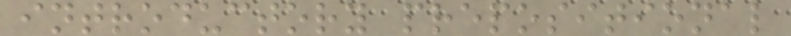introductory prepositional
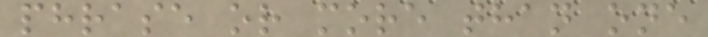phrase or more than one
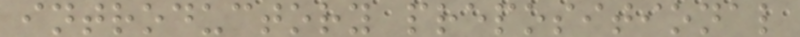introductory prepositional
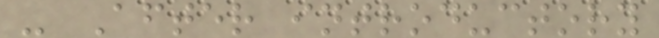- After introductory
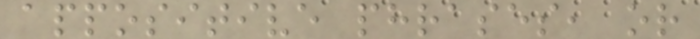appositive phrases, or
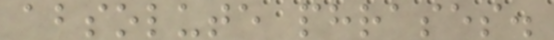absolute phrases.
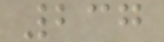237
